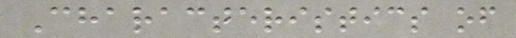Characteristics of
